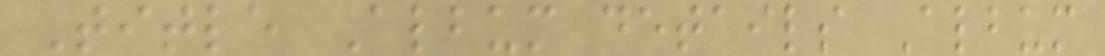Title Album details Album
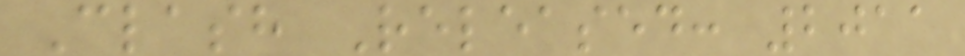Clash Released: 2011
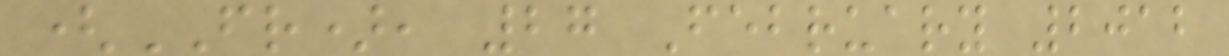(FR), 27 February 2012
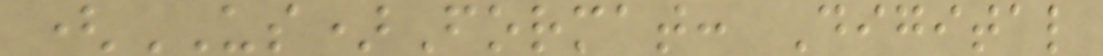(US)Format: Digital
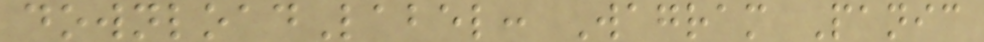downloadLabel: Wagram Panic
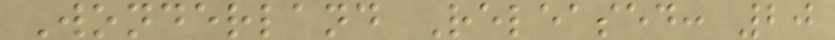Wonderland Released: 20
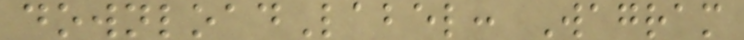downloadLabel: Wagram
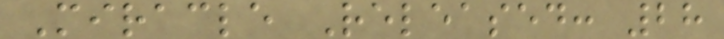Miracle Released: 28
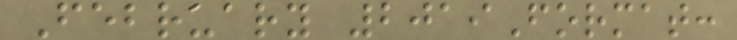February 2019Format:
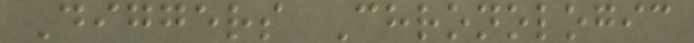Diggers Chronologic
